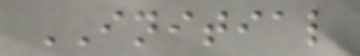INITIAL
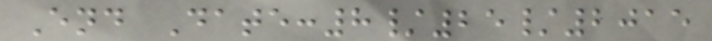End Date:8/25/2015
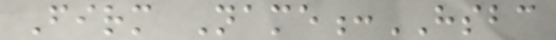Firm Name:HSBC
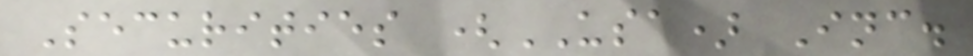Securities (USA) Inc.
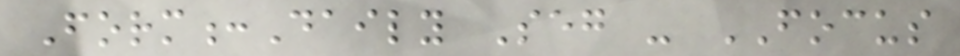Form:Daily Seg - FOCUS
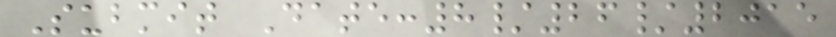Submit Date:8/26/2015
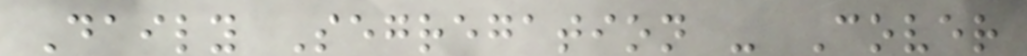Daily Segregation - Cover
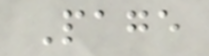Page
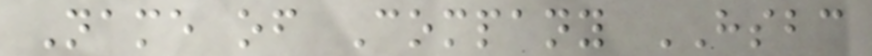Name of Company HSBC
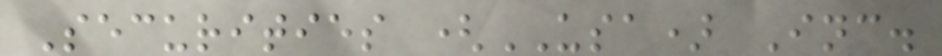Securities (USA) Inc.
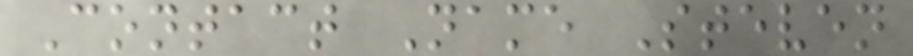Contact Name Steven
